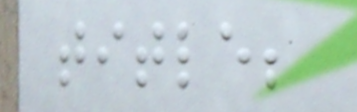title;
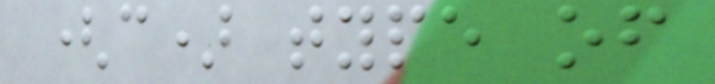(c) type of
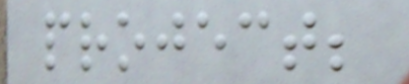project;
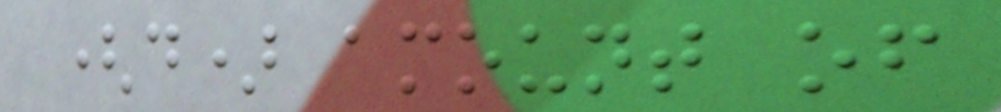(d) amount of
